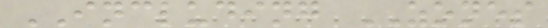INCLUDING ZONES
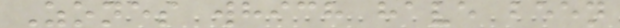Zones which have been
